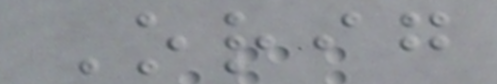Orig
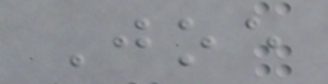Joe
